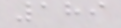189
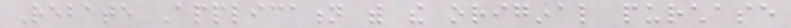Rebate Application with the original purchase
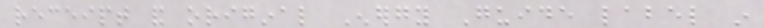receipt and original Energy Guide label in
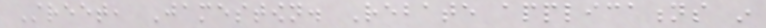Street, Jamestown. Rebate applications in
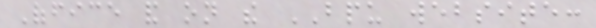Office and on the BPU website:
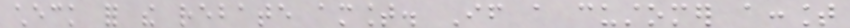check for the rebate amount. If a customer account
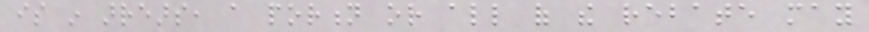is in arrears, a portion or all of the rebate may
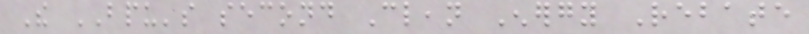The BPU's second Clean Energy Rebate
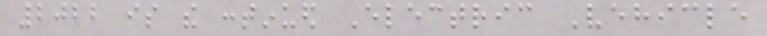2022 is the continued Electric Vehicle
